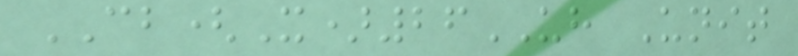CB(X)26UH Unit
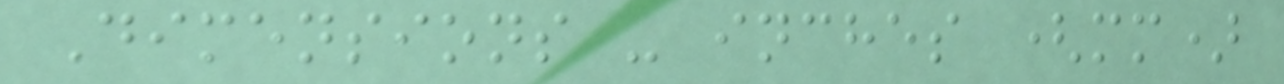Dimensions - inches (mm)
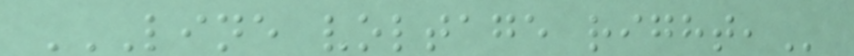LINE VOLTAGE RIGHT,
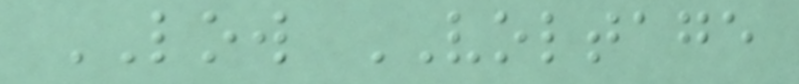LOW VOLTAGE
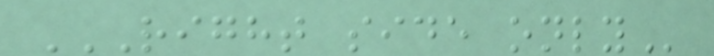RIGHT SIDE ONLY
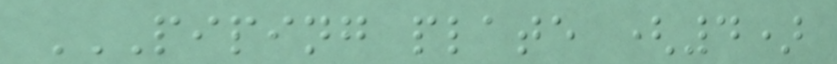PIPING PLATE (4)
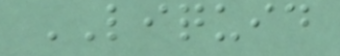LIQUID
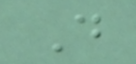D
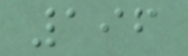196
